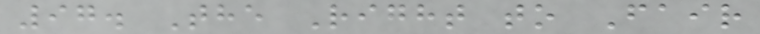97. The Right to Fair
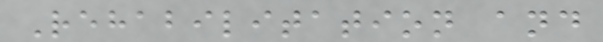Rehabilitation and
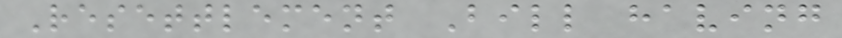Resettlement Bill having
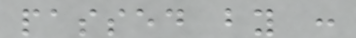passed by :
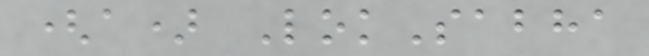(a) LokSabha
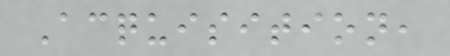Acquisition,
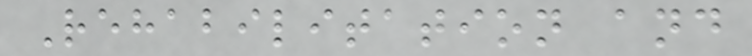Rehabilitation and
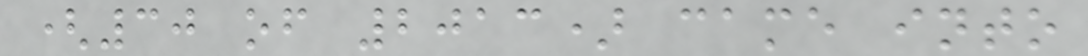(30 of 2013) came into
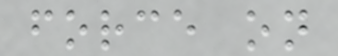force on
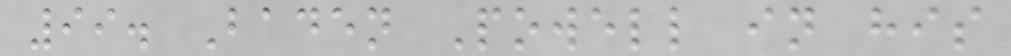99. Baden Powell in his
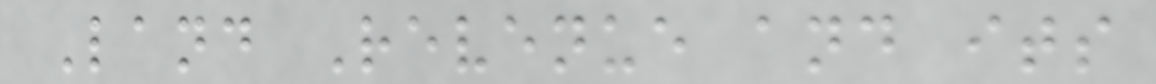Land Revenue and its
